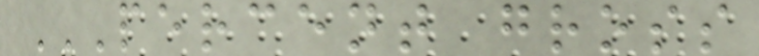PERCENT GROSS
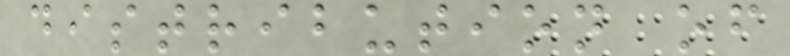distribution of
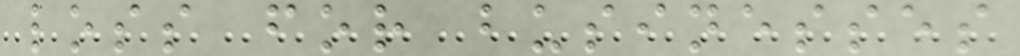loss for businesses
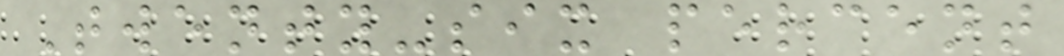Twenty-six percent
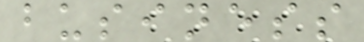business
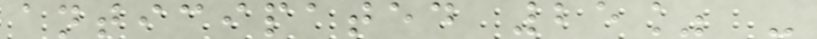anticipated 25% -
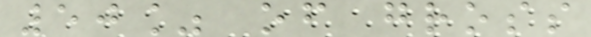50% of gross
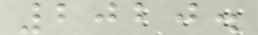2020.
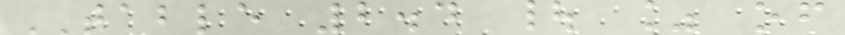TABLE 2.4 | % of
